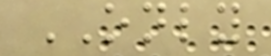ONLY
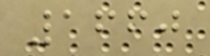1660
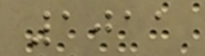1011
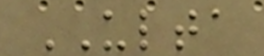ULTA
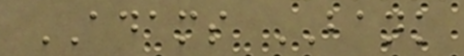ADAMS BANK
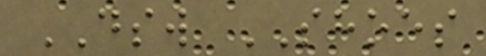DSW SHOES
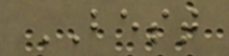BEST
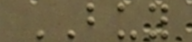BUY
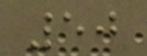50
